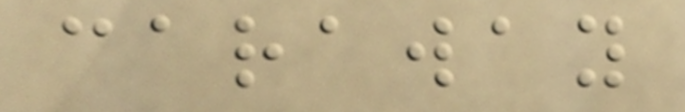caraway
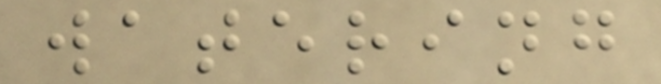watering
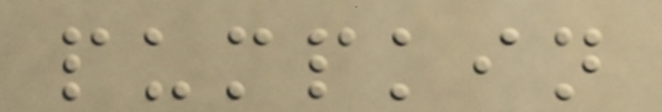pumpkin
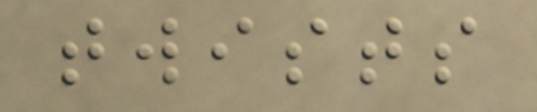twists
